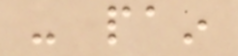- pain
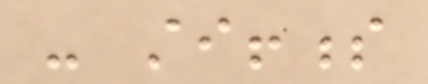- stiffness
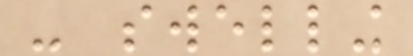- swelling
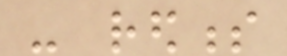- redness
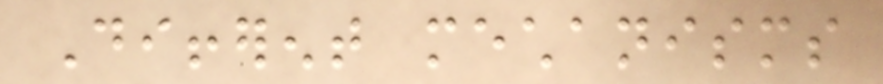Different mechanisms
